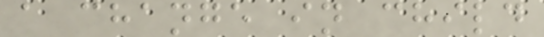a change in child
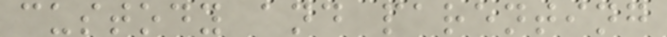custody and parenting
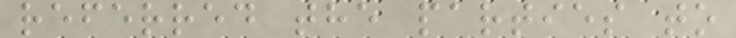referred the parties to
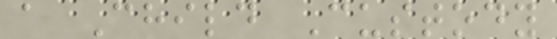a Child Custody
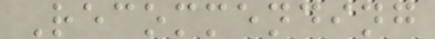Recommending
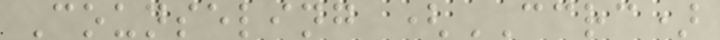Counseling (CCRC)
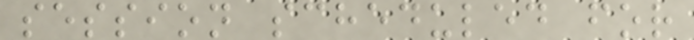session scheduled for
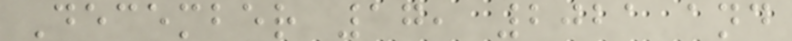December 17, 2021 and
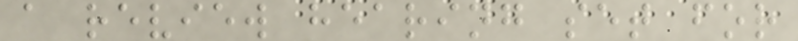a review hearing set for
